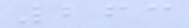263
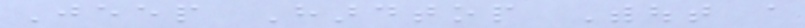Jeep Hardtop Without a
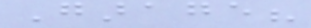Garage?
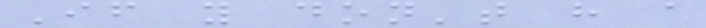If you don't have a
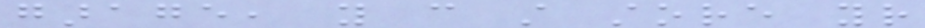garage, you can still store your
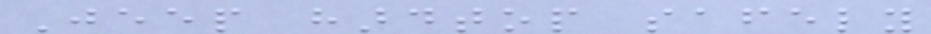Jeep hardtop safely
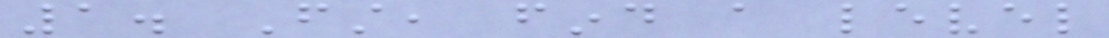1. First, find a level
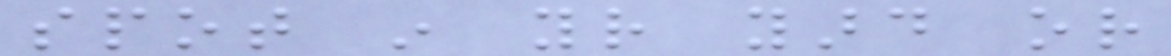spot in your yard or
